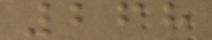268
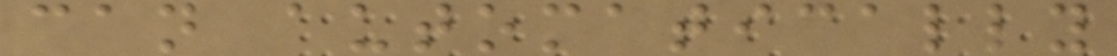can automatically
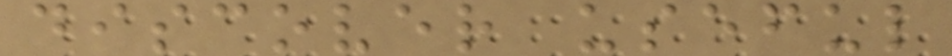discover useful
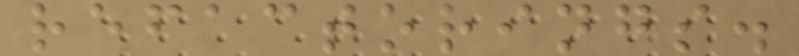refactorings.
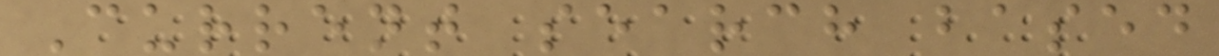Current search based
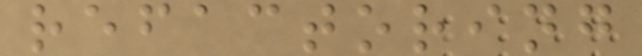refactoring
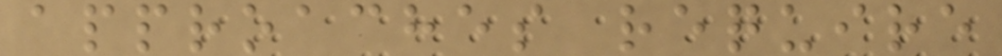approaches require
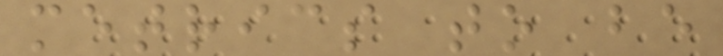metrics to be
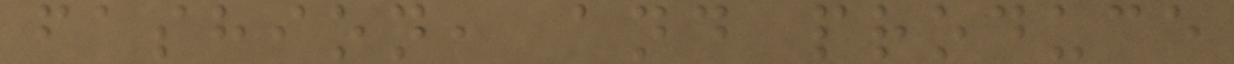fashion, and produce
